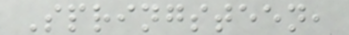Springsteen,
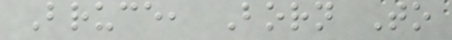Bruce, Born To
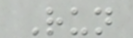Run
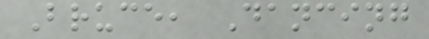Bruce, Dancing
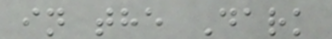in the Dark
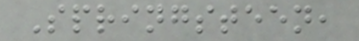Springsteen,
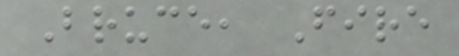Bruce, Fire
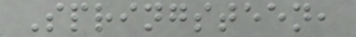Springsteen,
